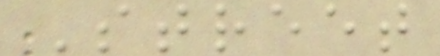Street
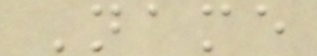Name
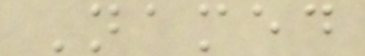Named
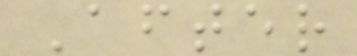After
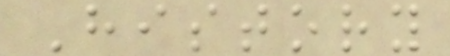History
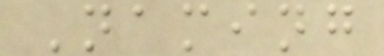Naming
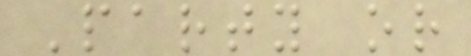Party or
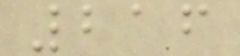216
